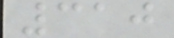310
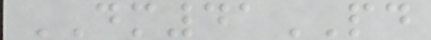DM41PD
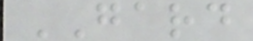GARD
